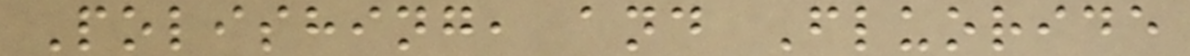Polishing, and Fluoride
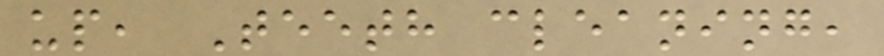up, Teeth cleaning,
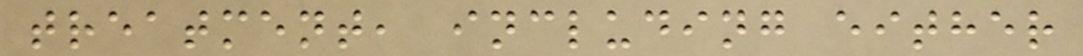treatment, including either
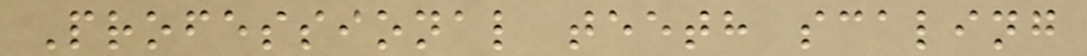Professional teeth scaling
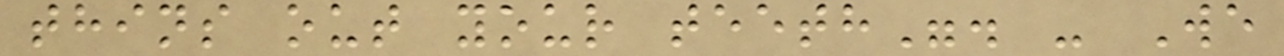thins out your teeth". - We
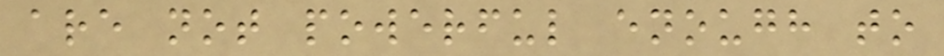are not powerful enough to
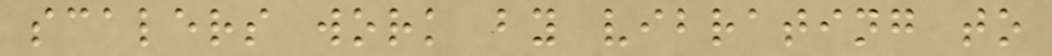scalers work by vibrating to
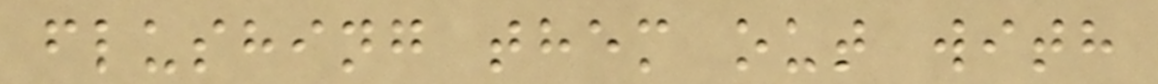flushing them out with
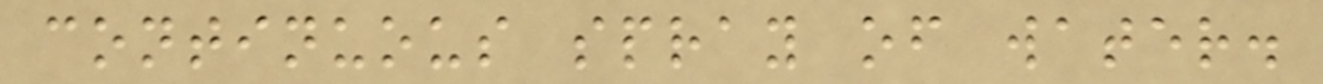continuous spray of water.
